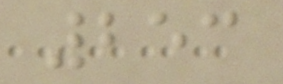253
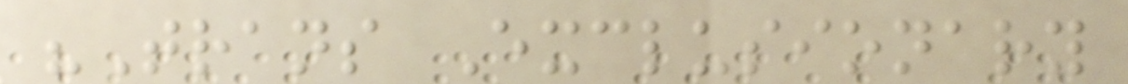"Trans Exclusionary
